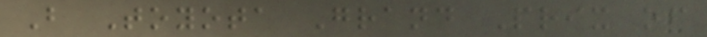B Toyota Grand Prix of
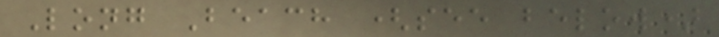Long Beach (see below)
